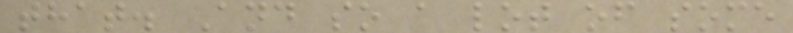that. And so a lot of some
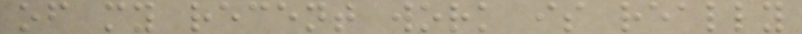of my recent work is really
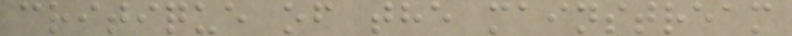critique of the mainstream
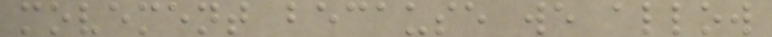movement because we allow
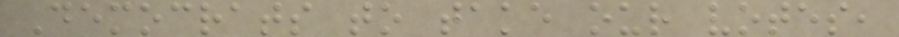Democrats to take our votes,
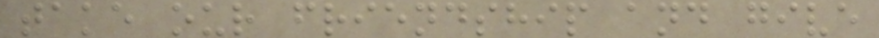take our friendship and give
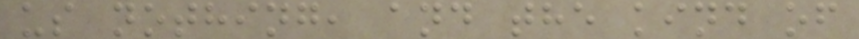us nothing, and the kind of
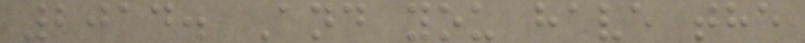2014. And you have the
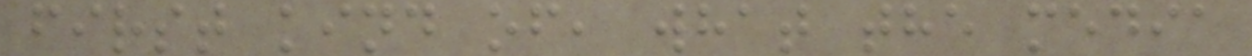first kind of, what the media
